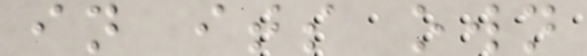in its own
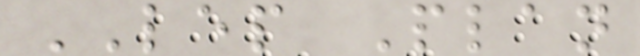LEP Plan
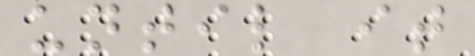until it
